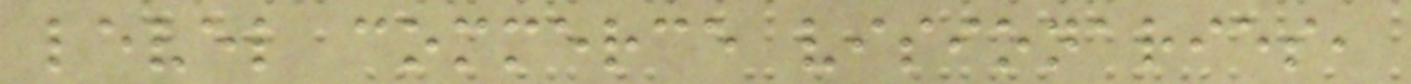level commerce visionaries,
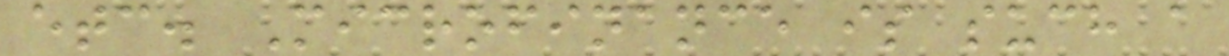etc. Microfinance is such a
